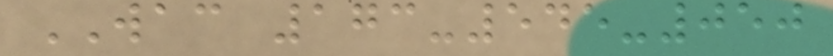WAC 173-545-050
